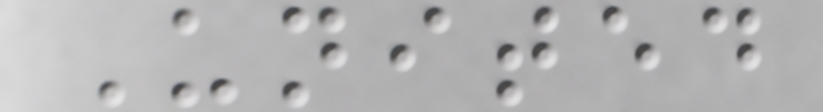United
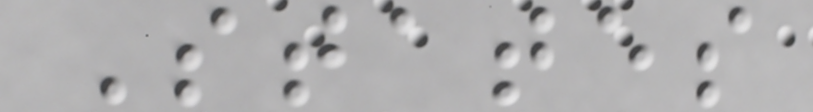States
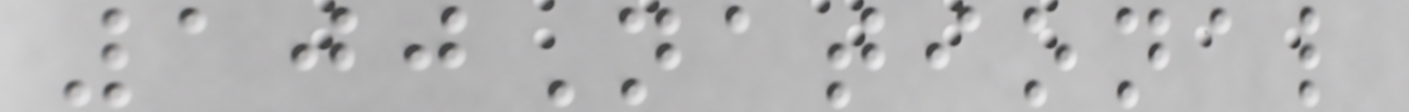100National
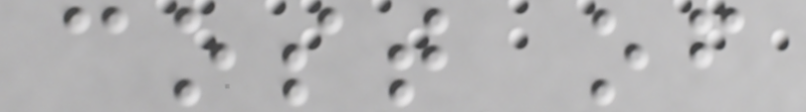cost of
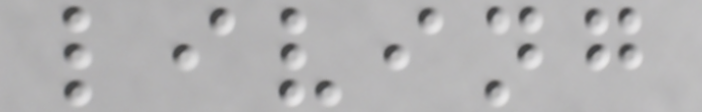living
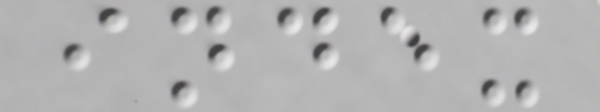index
